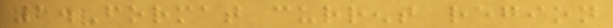1.Format current region
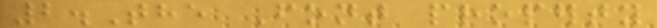2.The Font property
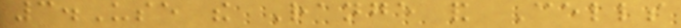3.Use the Range and Cells
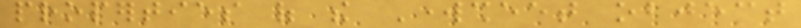properties of the Worksheet object
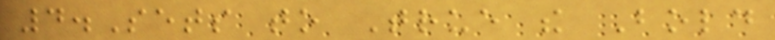4.Sets to True the Bold
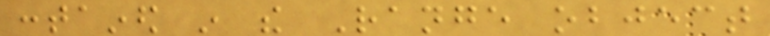contained in the Range object
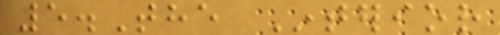5.The Interior
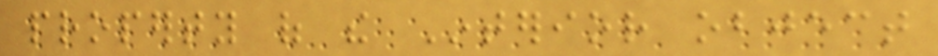property of the Interior object
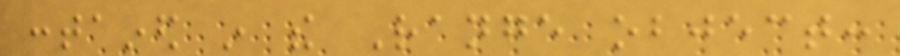contained in the Range object:
